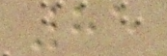85
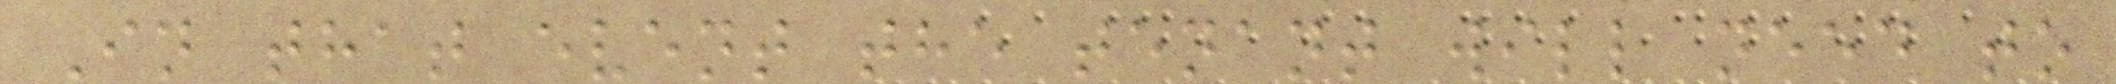In that event the tenant will need to
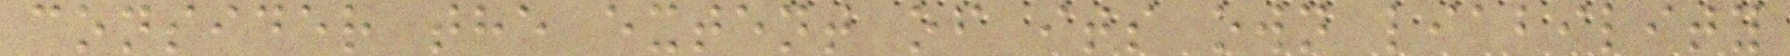consider the extent of its own liability
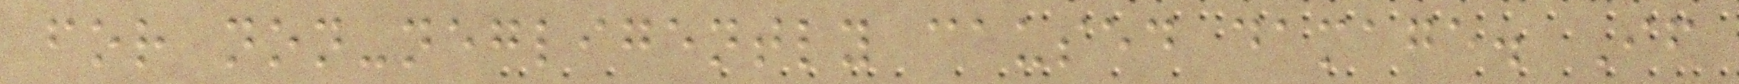for non-negligently caused damage. If
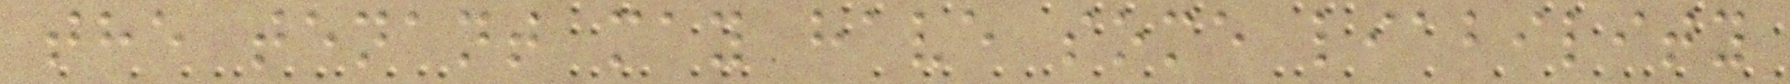the tenant may have some liability
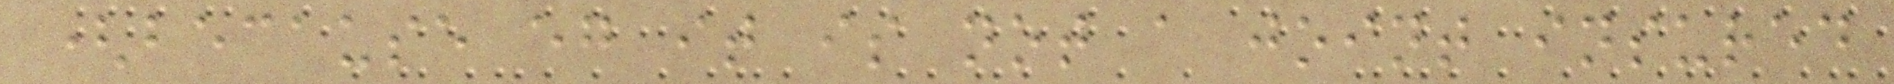(because eg it is not a joint insured
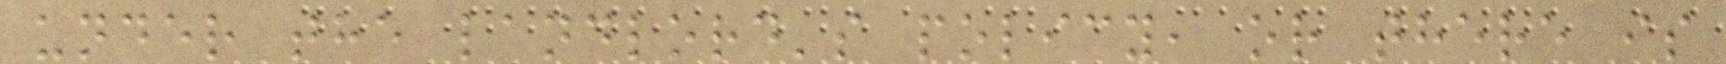under the landlord's policy, or there is
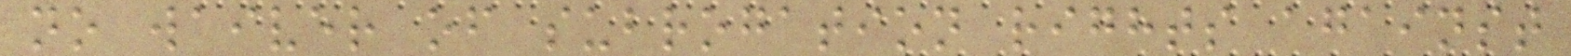no waiver of subrogation rights against
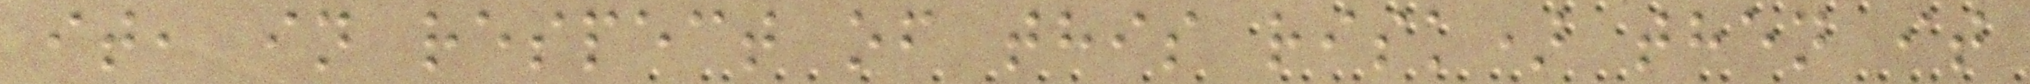it, in respect of this risk) then it
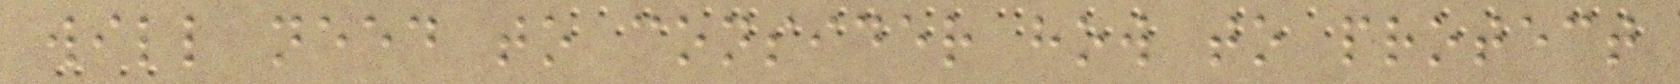will need to consider how to protect
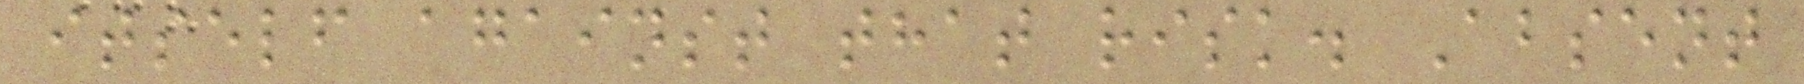itself against that risk. Absent
